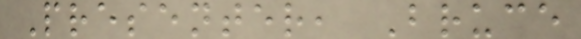Presenter, Bruce
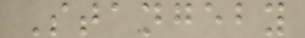Stangeby
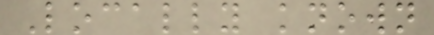Locally known
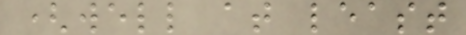(well at least
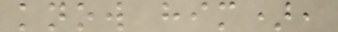know him),
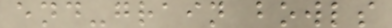end-grain bowls
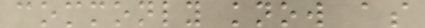commonly know as
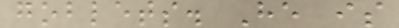goblets. He is
